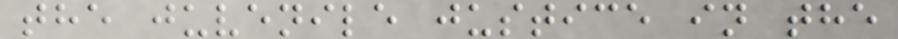the juvenile justice in the
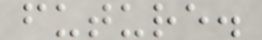future.
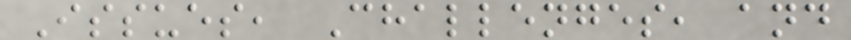Issues, Challenges, and
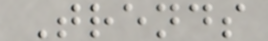Trends
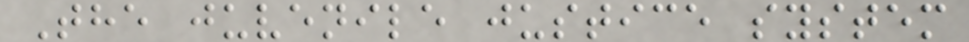The juvenile justice system
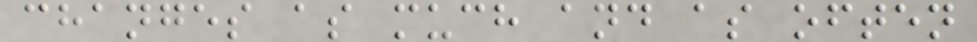changes as much and as often
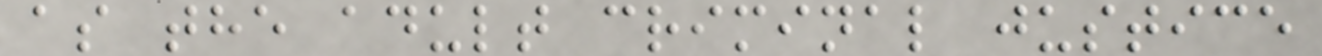as the adult criminal justice
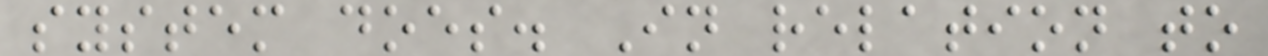system does. In relation to
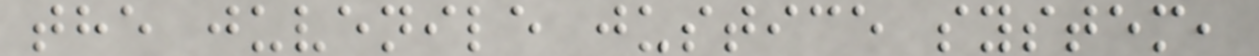the juvenile justice system,
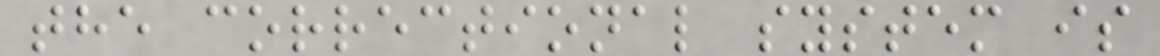the correctional system is
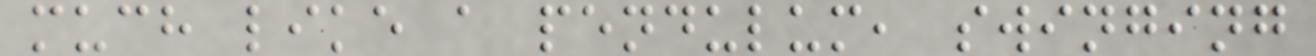much like a pendulum, swinging
